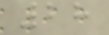28
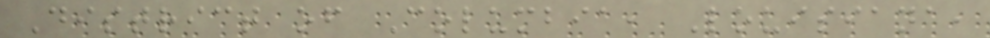District of Columbia, Louisiana,
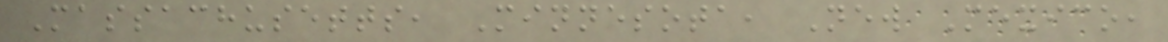Massachusetts, Minnesota, New Mexico,
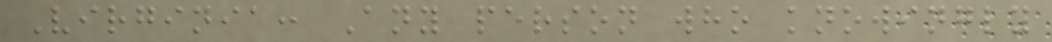Virginia: Any person who knowingly
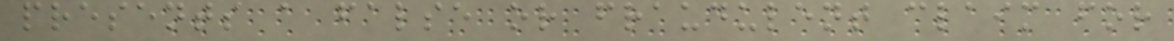presents a false or fraudulent claim for
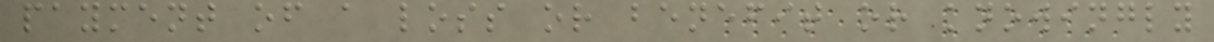payment of a loss or benefit or knowingly
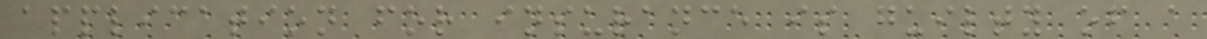application for insurance is guilty of a
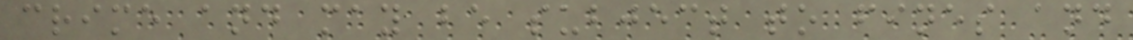crime and may be subject to fines and
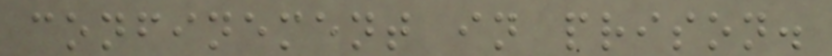confinement in prison.
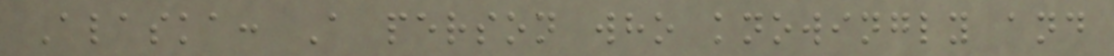Alaska: A person who knowingly and
